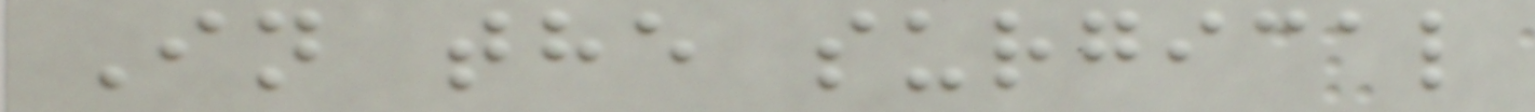In the surgical
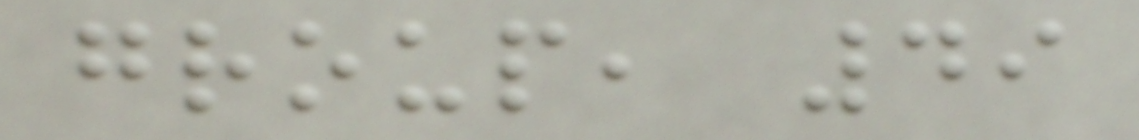group, 49
